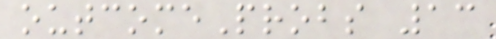outcomeProbs 13
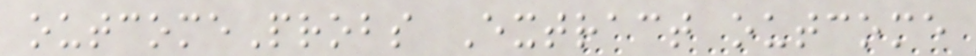outcomeProbs Extract outcome
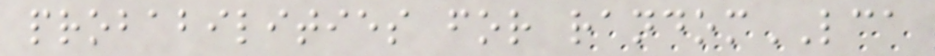probabilities for randomLCA
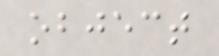object
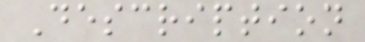Description
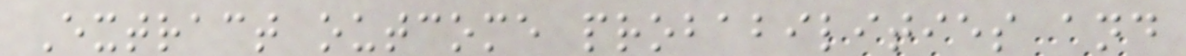Extract outcome probabilities and
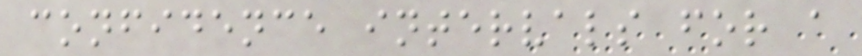confidence intervals for a
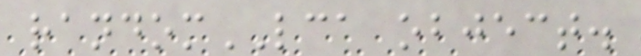randomLCA object.
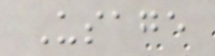Usage
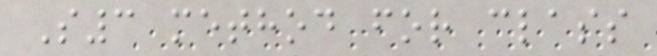S3 method for class
